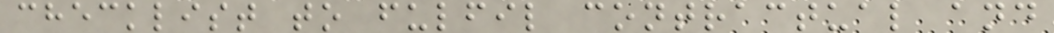checklist to fulfil contractual and
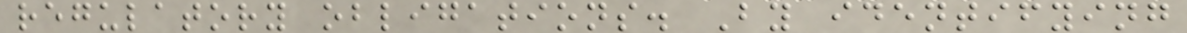regulatory obligations. By identifying
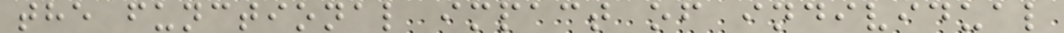the functional impact of individual
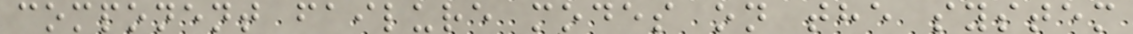component failure modes on the system
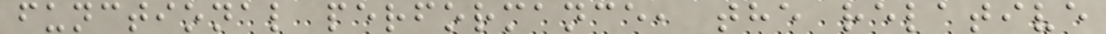functional performance, the relative
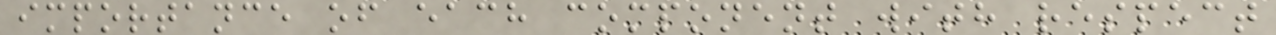importance of each component with respect
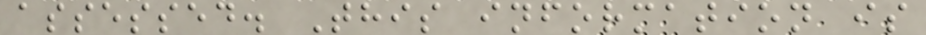assessed. This information is
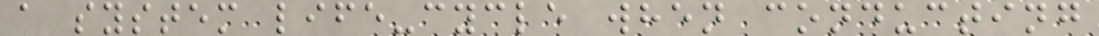a system life-cycle when conducting
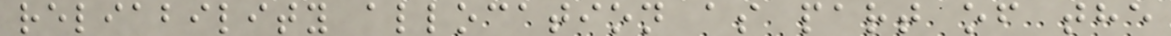reliability allocation as part of the
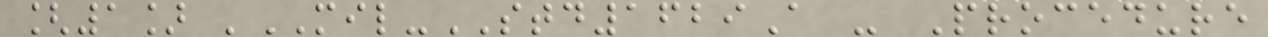[1] 'MIL-STD1629A - Procedure
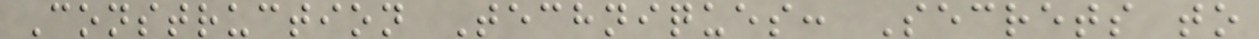Construction Techniques: Secrets to
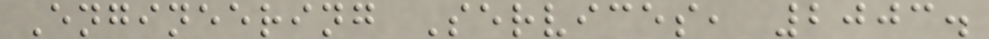Engineering Services, 2003.
